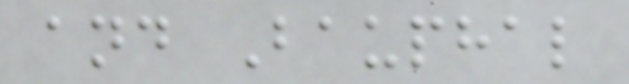and Bauphal
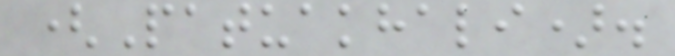(Patuakhali).
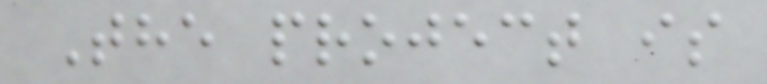The project is
